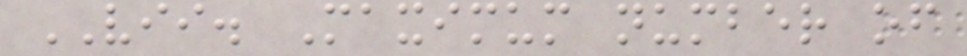VII. Maximum number of
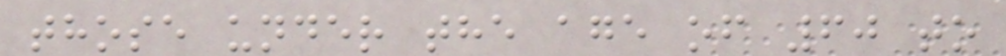those under the age of 60 to
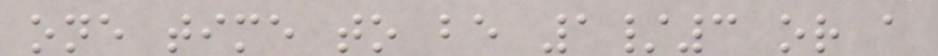one time to be 1/3 or a
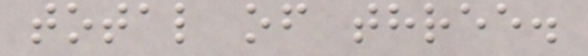total of three.
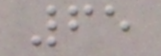65
